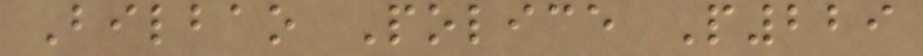Bilbao Police P229
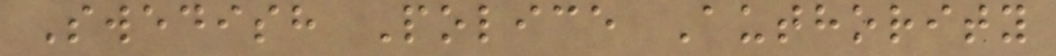Swedish Police Authority
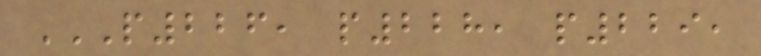P226, P228, P229,
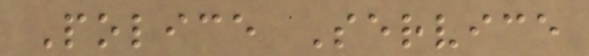Police Service
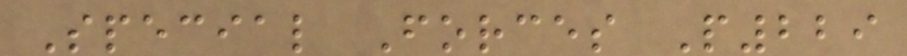Special Forces P229
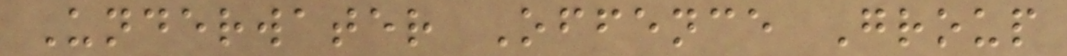Underwater Offence Group
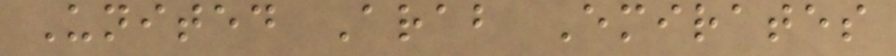United Arab Emirates
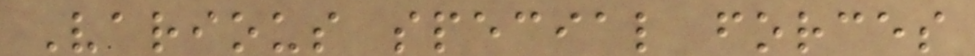Various special forces
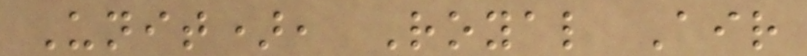Unit), Royal Air
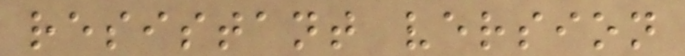resistant version
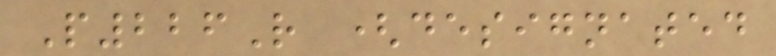P226R (designated
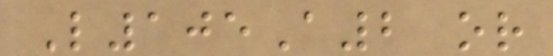L105A2 or
